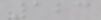123
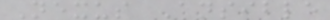Nexus Ansible
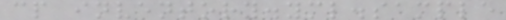cp inventory.yml.sample
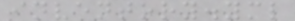inventory.yml
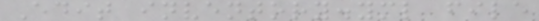Edit inventory.yml file
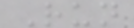Run
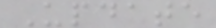Update
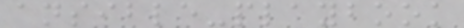ansible-playbook
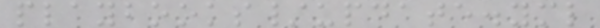playbooks/update.yml
